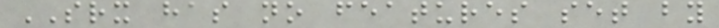SRX has no features set by
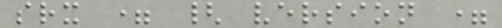srx = { version =
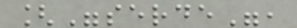["serde",
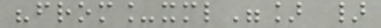"from_xml"] }
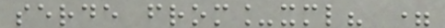serde from_xml? =
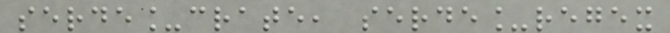serde_crate, serde_regex
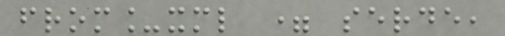from_xml = serde,
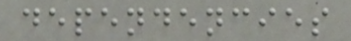dependencies
